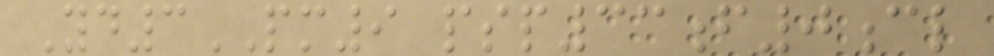Yd3PM9 psp33f0cl
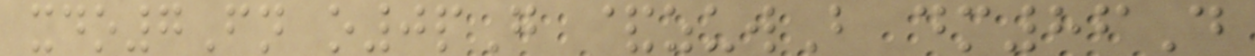xdo7Fn o0pG &zuwB dm86D
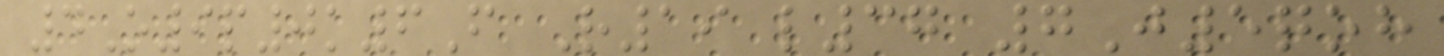4O9p0k6F R19 l37 7J5qoh
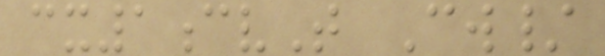cx1cvT Cw/
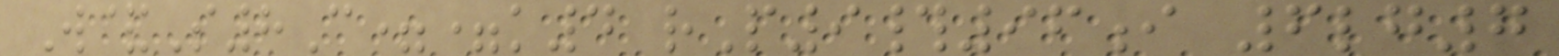W&S8C==k4 rP9#96i 6lg7
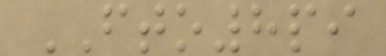FTO8pi
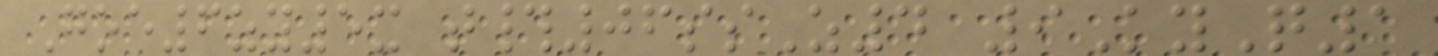Goe6zy5x t#06ssZ4 9KyQ1
